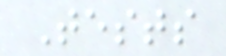Tests
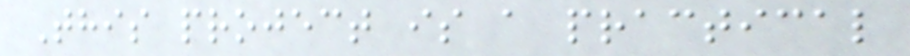This project is a practical
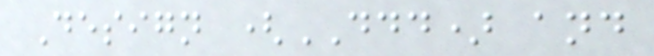Design (DDD) and
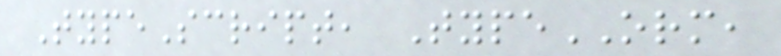TypeScript, TypeORM,
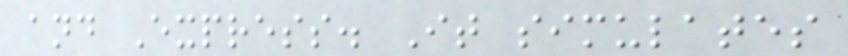and Express. It simulates
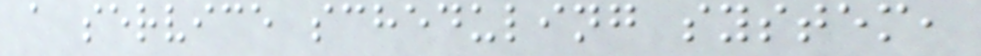a service scheduling system,
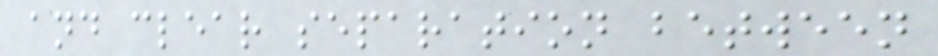and clear separation between
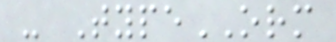- TypeORM
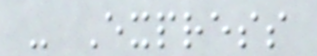- Express
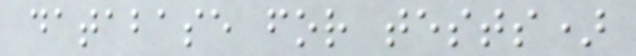database for tests)
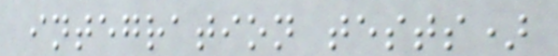integration tests)
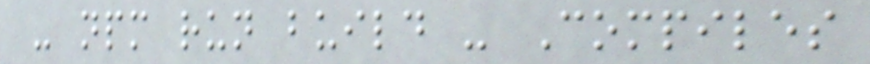- npm run build - Compiles
